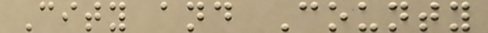City and County
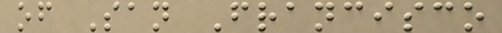of San Francisco
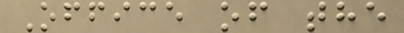Office of the
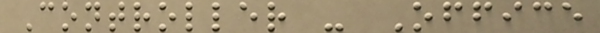Controller - Office
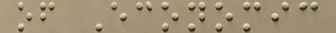of Economic
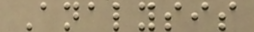Analysis
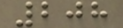208
